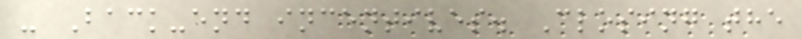- Back-end incentives. Closing the
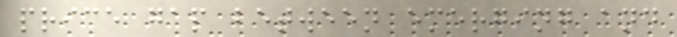price gap between emerging and
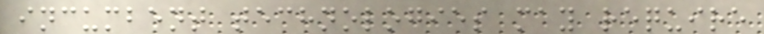incumbent technologies may require
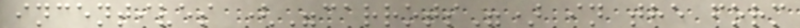incentives ("carrots") in the form
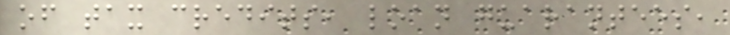of tax credits, loan guarantees,
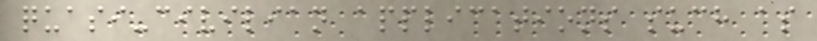quasi-civilian applications such as
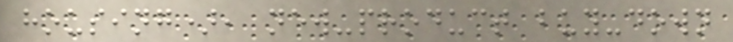housing), new-product buy-down
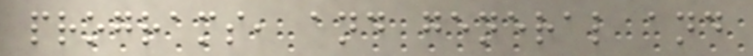programs, and general and
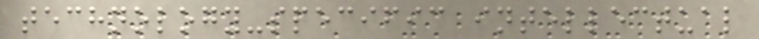technology-specific intellectual
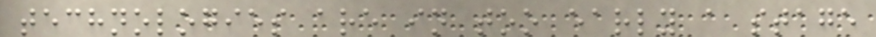technologies are in too early a stage
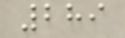289
